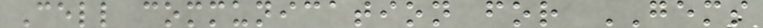Cell communication for GEMS
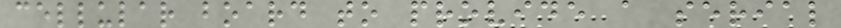cellular board to provide a serial
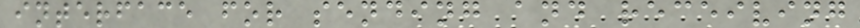interface for sending and receiving
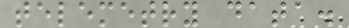telemetry data.
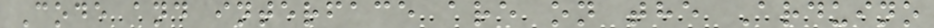Code and interface are on the Arduino
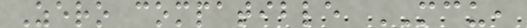Zero compatible MCU,
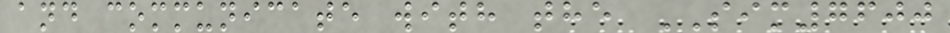and communicate with the SIM7600
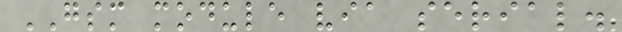GSM module via serial.
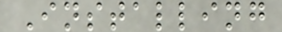Installing
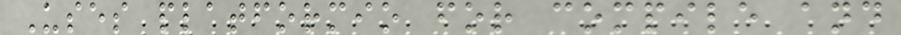Uses platformio for compile and
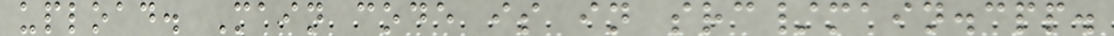upload. Main code is in src/main.cpp.
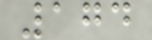174
